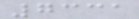7331
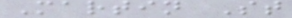Martin St
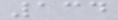134
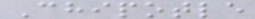Chipotle
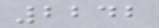2242
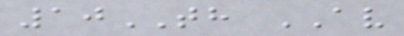10TH AV
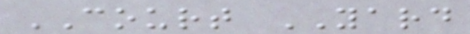COURT YARD
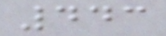443
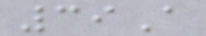39A
